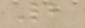2
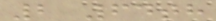2 64th
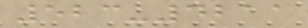523-4211
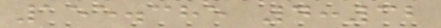155.385 4:32
